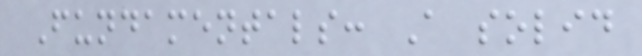Fundamentals: A solid
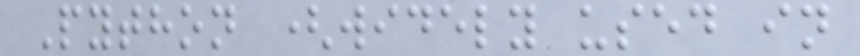Python (widely used in
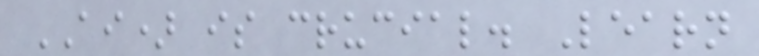AI) is crucial. Learn
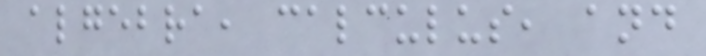algebra, calculus, and
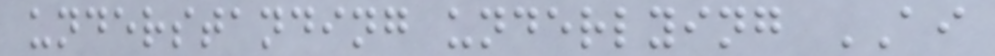understanding underlying AI
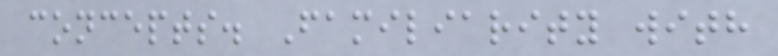concepts. Familiarity with
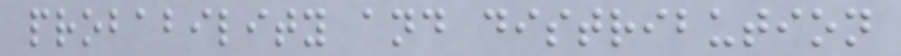probability and distribution
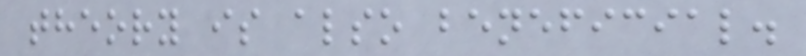theory is also beneficial.
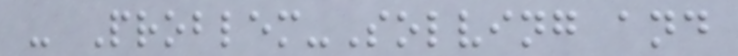- Problem-Solving and
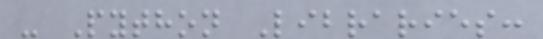- Python Libraries:
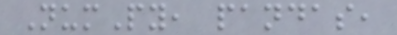NumPy, pandas,
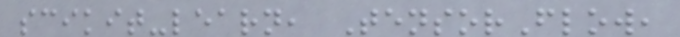scikit-learn, TensorFlow,
